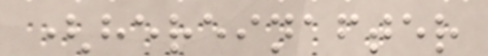(hereinafter
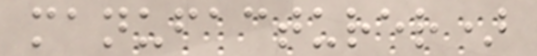manufacturer)
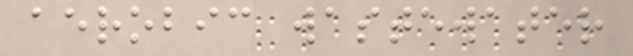aerobic wastewater
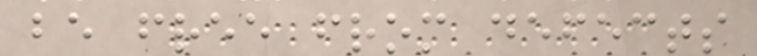be free from defects
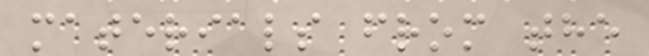materials from the
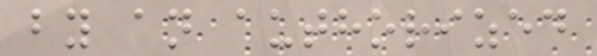by an authorized
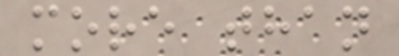more than
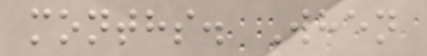months. When
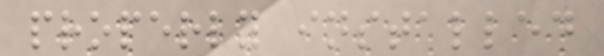properly installed
